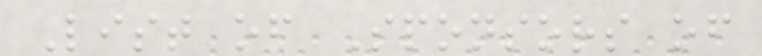List of Sponsors of
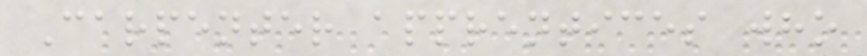Carpenter apprentices who
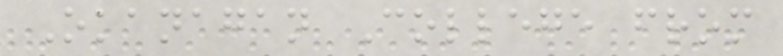Okanagan College from
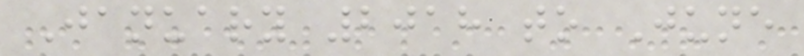January 2018 to June
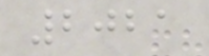2021
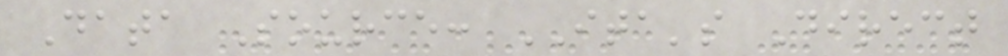Data Source: ITA's Direct
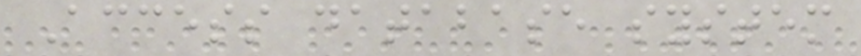Access database system
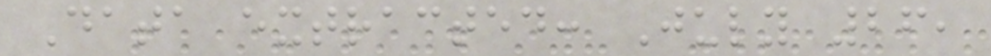Data extracted: July 26,
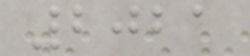2021
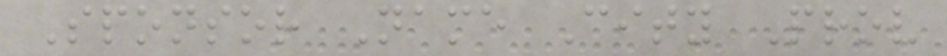Sponsor Name City Prov
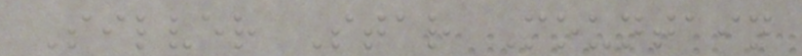Silver Star Mountain
